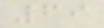69
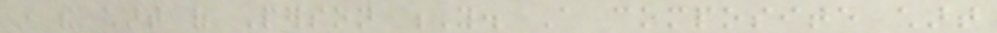in the chart of Person Y. A composite chart
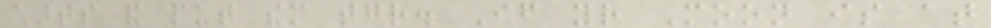charts and put them together. If your Moon is at
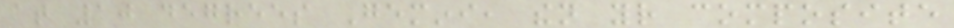at 10 degrees Gemini, then your composite
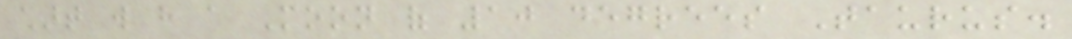chart will have a Moon of 10 degrees Taurus.
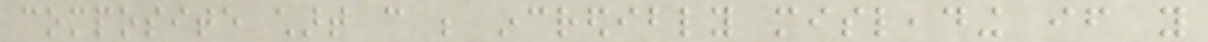composite chart can be incredibly misleading if you
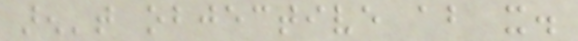aren't objective about it.
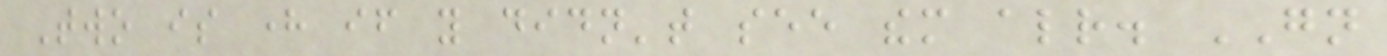Two is here if you didn't see them already. GN
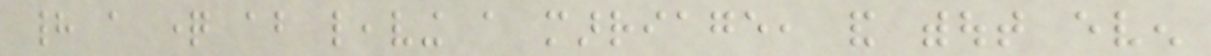had a question about leaving a marriage, and without even
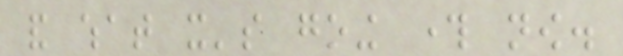and what it's going through now.
